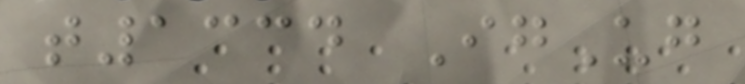t1334 IgUg
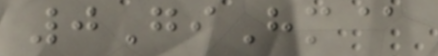0GiHm@
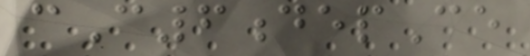cC6depCe
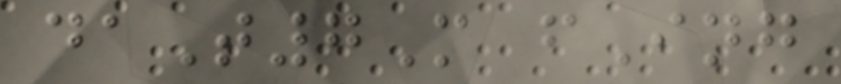daT7M fIng
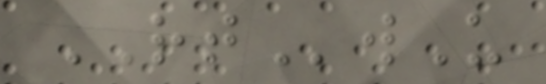RTwU
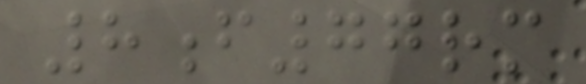8f77rm
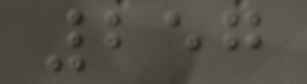257
